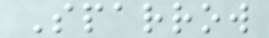Sparrow
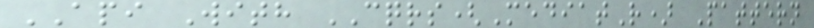API With CQRS(MediatR) Pattern
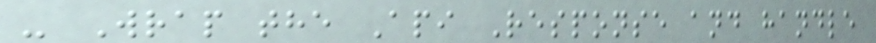- Wrap the Api Response and handle
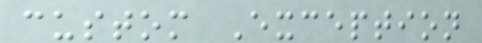custom Exception
